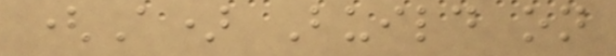(A) Build on
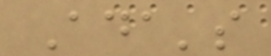Ada's
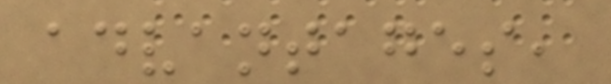advantages,
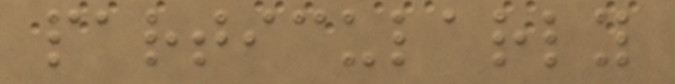particularly
